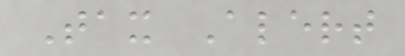Tax Alert
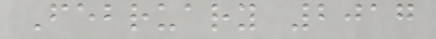February 2017
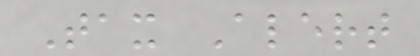Tax Alert
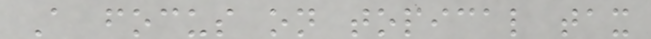A focus on topical tax
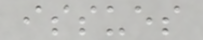issues
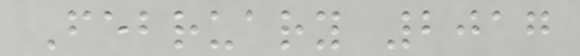February 2017
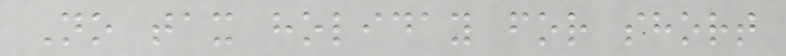No tax holiday for short
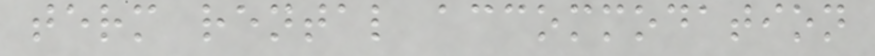term rental accommodation
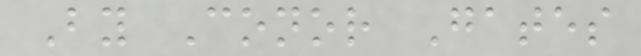By Conor Gates
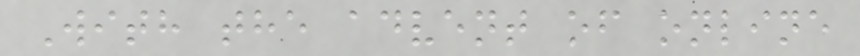With the advent of online
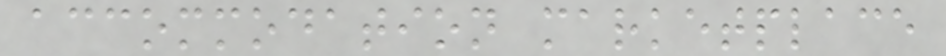accommodation marketplace
